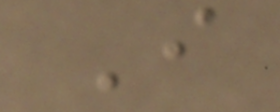I
